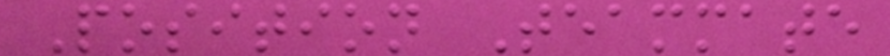Position Teammate
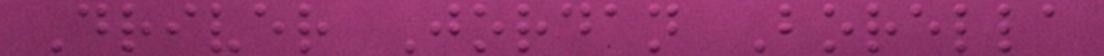Driver Jordan Borella
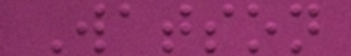Watson
